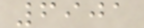6901
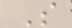S
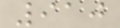910
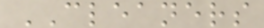CLEANERS
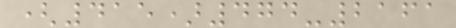(415)474-2161
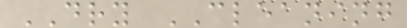DRY CLEANING
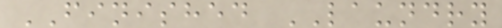FINISHED LAUNDRY
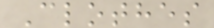Clothes
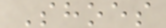Shoes
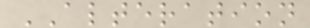ALTERATION
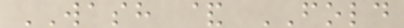WASH & FOLD
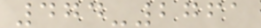474-2761
